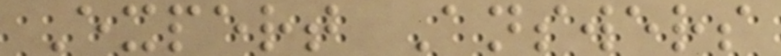Expert Answers
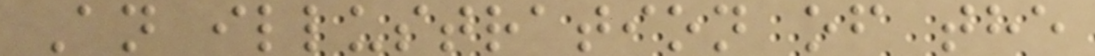An illustration of the
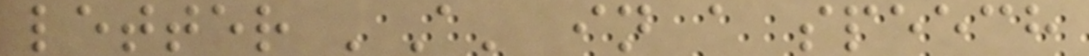letter 'A' in a speech
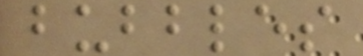bubbles
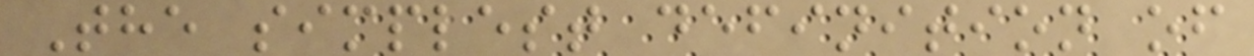The simplest definition of
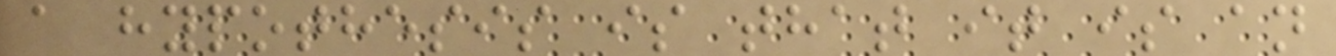a hypothesis is that it is an
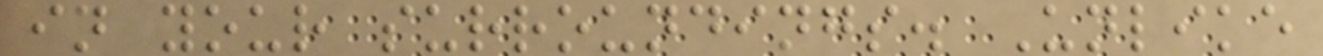in your surroundings. Unlike
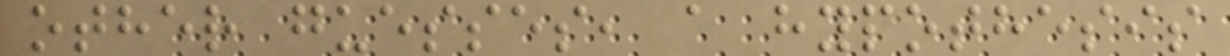other guesses, a hypothesis
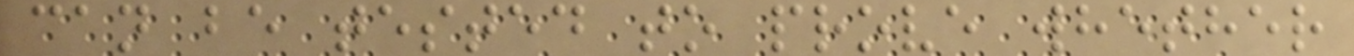can be tested to prove whether
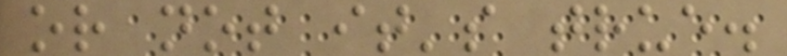or not it's true.
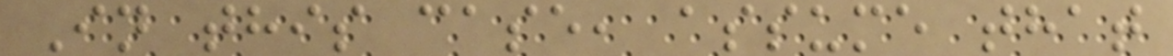In this case, assume that
